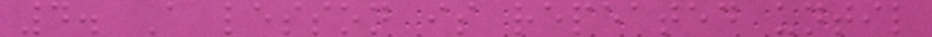4. A lesson is repeated until
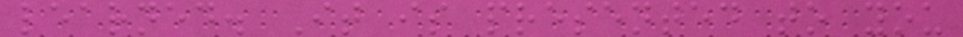learned. It is presented to you
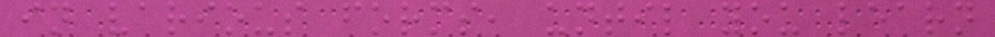in various forms, until you learn
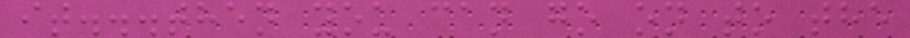it...then you can go on to the
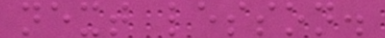next lesson.
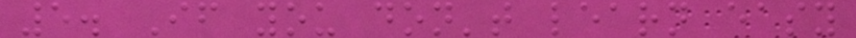5. If you don't learn easy
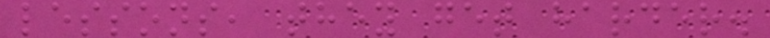lessons, they get harder.
